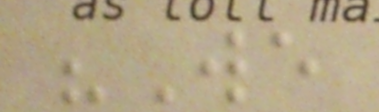"We
